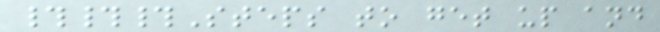###Steps to get up and
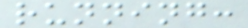running:
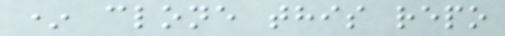* clone this repo
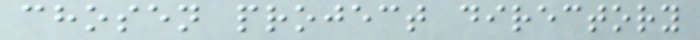chosen project directory
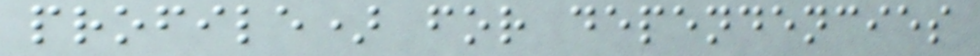profile) for dependencies
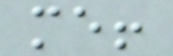me!
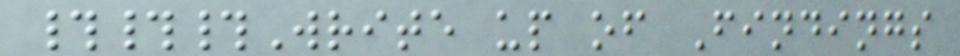###Write up of Findings
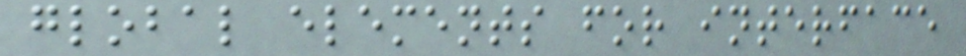global elements for interface
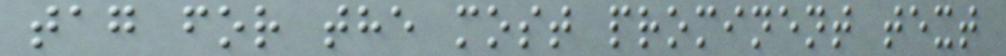tag for the most prominent text
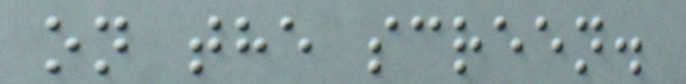on the screen.
